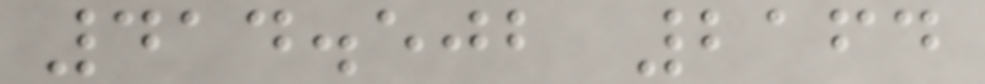414.502 2164
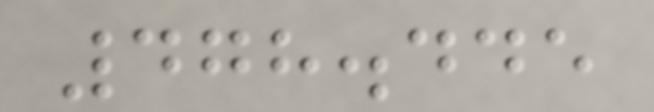478.445
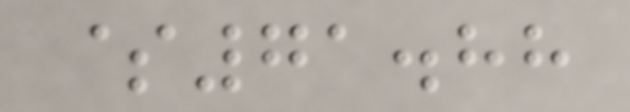$71.88
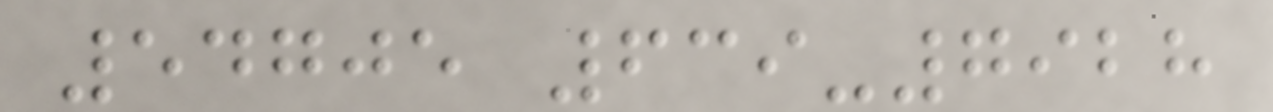54705 639-7928
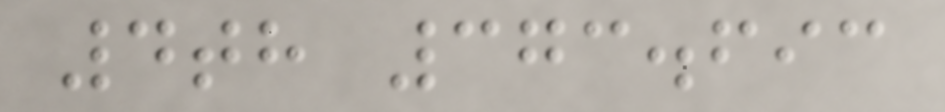4th 373.693
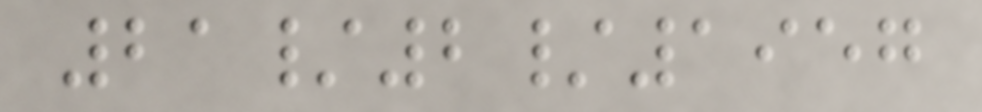21/2/1957
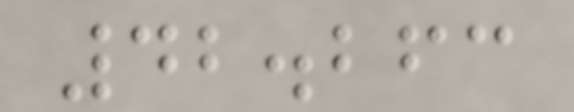42.263
